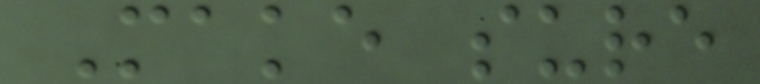Make sure
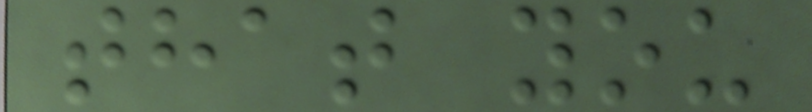that you
